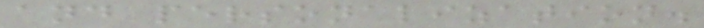and personalization.
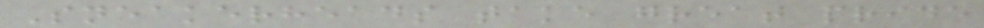Sneakerheads take great pride
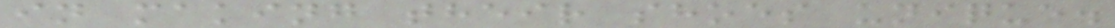in making their shoes unique.
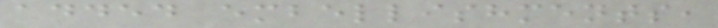added embellishments,
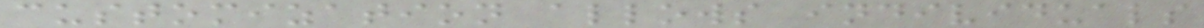customization allows individuals
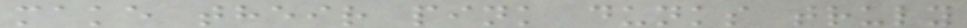make their pink dunks truly
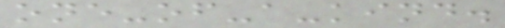one-of-a-kind.
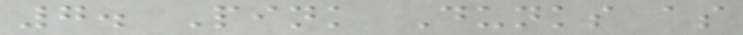7. Pink Dunks as
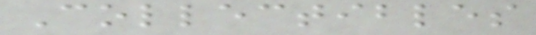Collectibles
